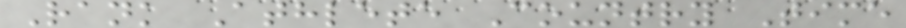Rank Athlete Country Time
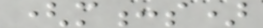(m:s)
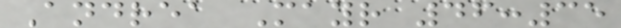Andrea Mayr 46:35
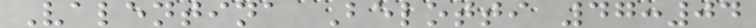Valentina Belotti 47:04
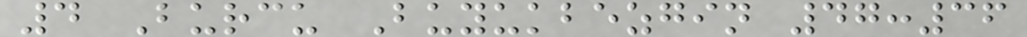4 Burcu Buyukbezgin 47:36
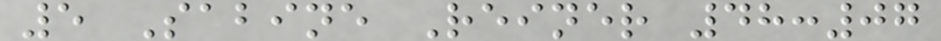5 Sabine Reiner 48:07
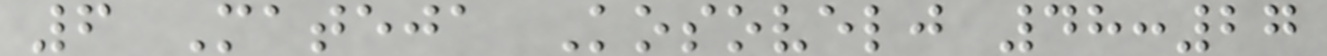6 Mateja Kosovelj 48:27
